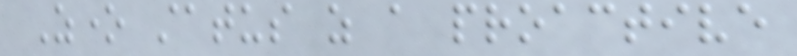Zone status as a proactive
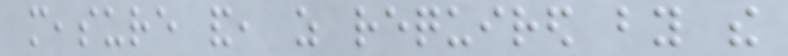measure and, as required by the
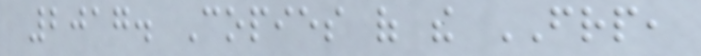2017. Copies of the FRP,
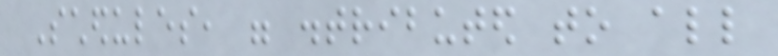Schedules, were distributed to all
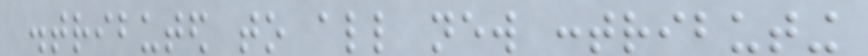distributed to all new contributing
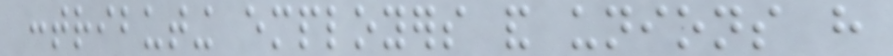contributing employers and unions have
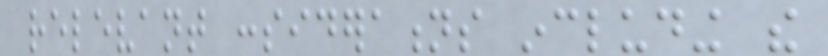relevant considerations including the
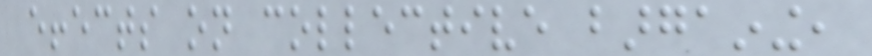effects on collective bargaining,
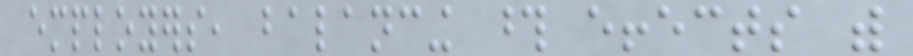employers, balancing those effects with
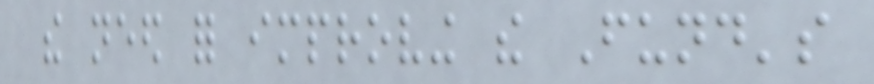the need for improving the Fund's
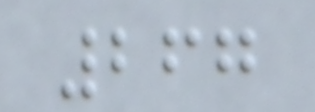267
